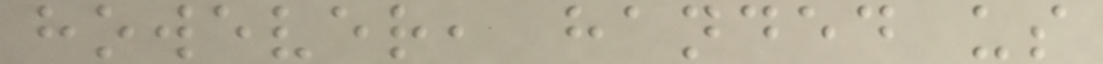however, handed us
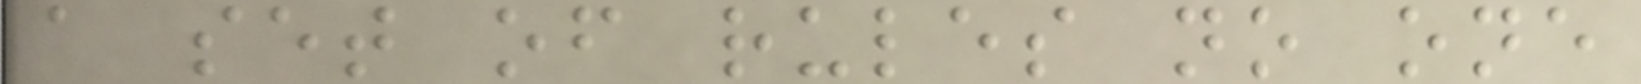a set of rules no one
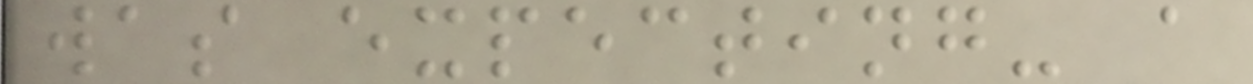was expecting- a
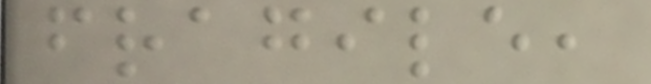fragile,
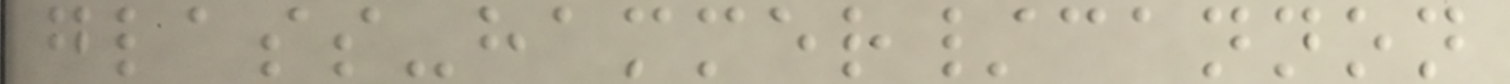glass-hammer/cannon
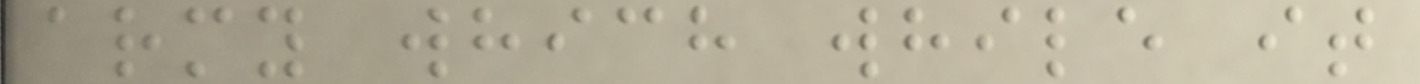army which while it
